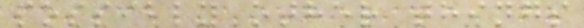possibly other things
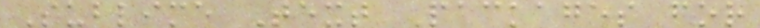Sublime Text Packages for
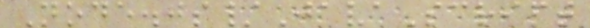Node.js/JavaScript
